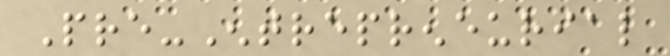Pre-Entrepreneurial
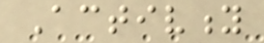Activity
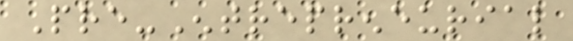Pre-Entrepreneurial
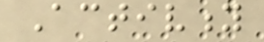Activity
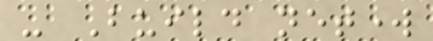- Build network
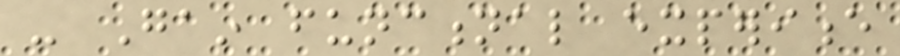- Gain functional experience
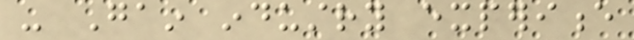- Gain industry experience
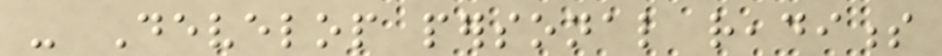- Develop personal readiness
